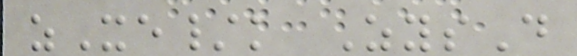zXe/k ZysD
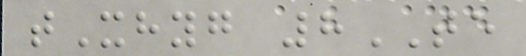tXhyg 8TE
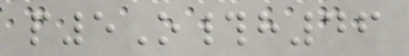p5O#h46
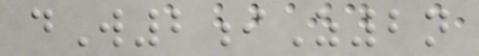dW2iZ2n
